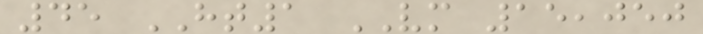45 HT1 VM 15,050
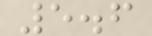5.6
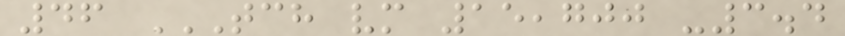46 TCH VM 15,700 -3.4
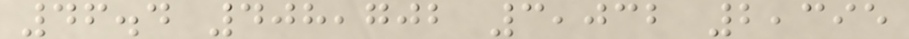46.4 408,702 3,032 2,395
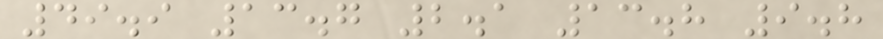49.9 13.7 2.1 13.8 9.8
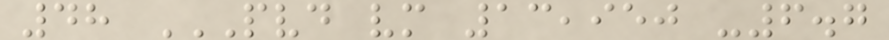48 PVD VM 13,950 -6.7
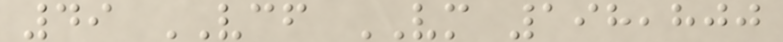49 VCF VM 198,800
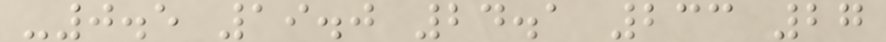-0.5 19.0 24.1 233 27
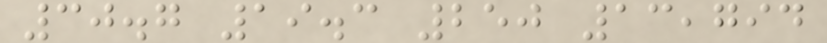30.7 19.3 250 13,794
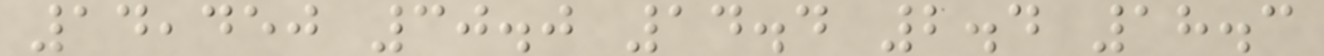14,450 30.0 14.4 2.4 18.3
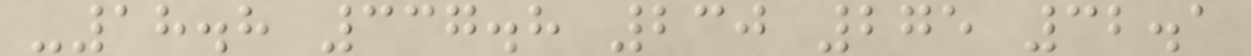-18.8 337.8 230 275 32.1
